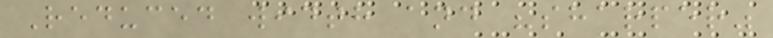Reduced width and "sharper"
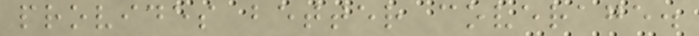provides better coverage.
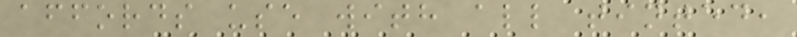affords use with all tinted,
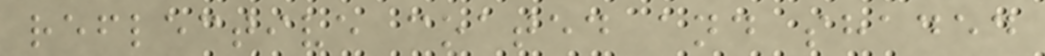reflective coated and shaded
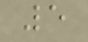5
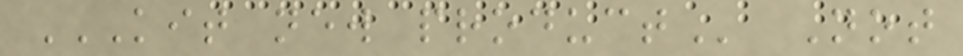KIT NEW PRODUCT Not
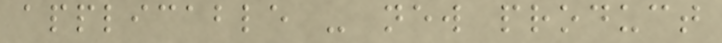applicable - new product
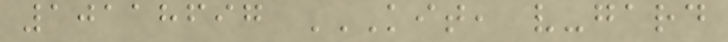10118697 KIT, V-GARD
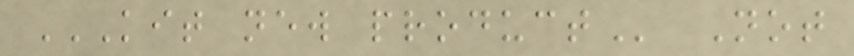KIT NEW PRODUCT Not
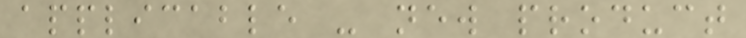applicable - new product
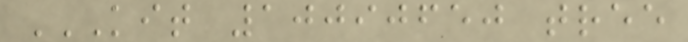KIT 10090650 TREE
